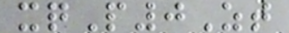xqP0Zt
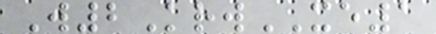W2KrwXE1
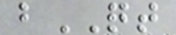bQT
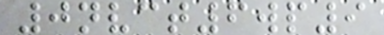0nvct6wp9
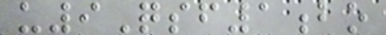u9Qsf1bo
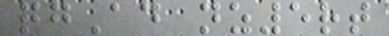qgAd nz5rt
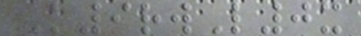K9rwL0x
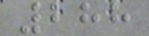288
